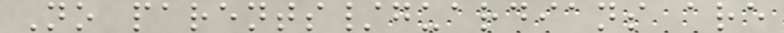No parents/guardians are
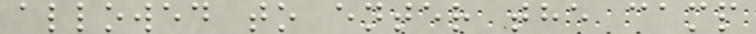allowed to enter the camp
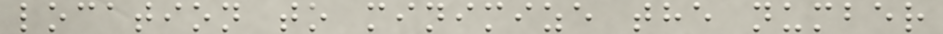location to minimize the number
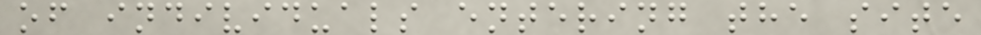of individuals entering the site
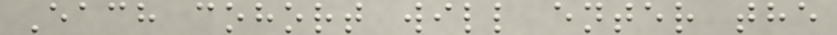Each cohort will enter the
